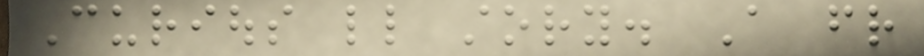Curious little story. A friend
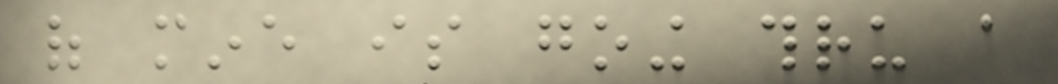of mine is going thru a
